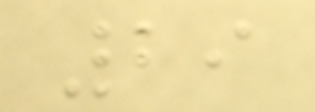29
